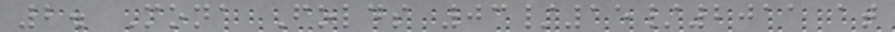2. Mona Folds 03/15/2011 at
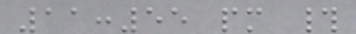11:55 pm #
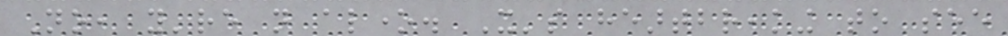No, you're not alone. It's heartbreaking to see
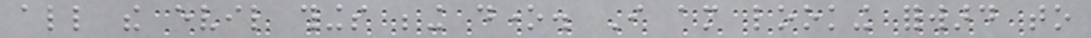all the evil things being done. I am looking forward to
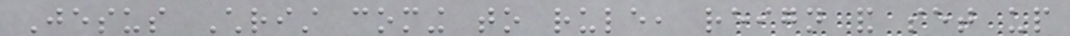Jesus Christ coming to rule, reign and set up
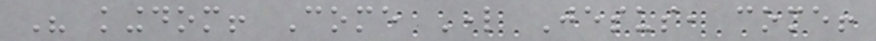His kingdom! Come Lord Jesus, come!
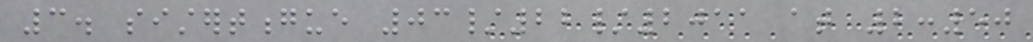3. sistertongue 03/22/2011 at 2:50
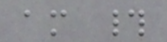am #
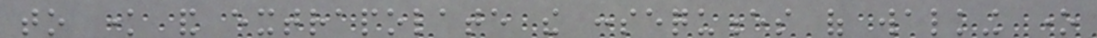to know and extrapolate the consequences of walking one
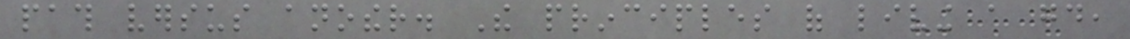path versus another. The principles of living a good,
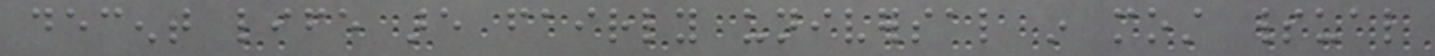decent life are fairly universal in most spiritual
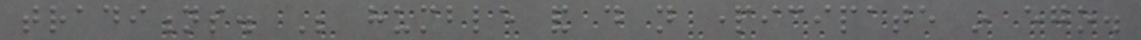traditions. Be humble and do not participate in ego.
